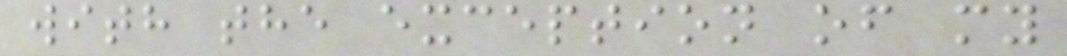with the exception of my
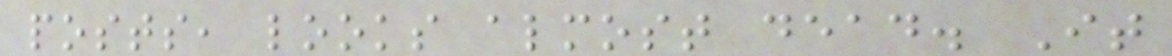posts, looks almost dead. It
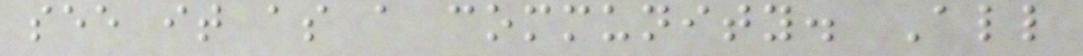see it as a community. All
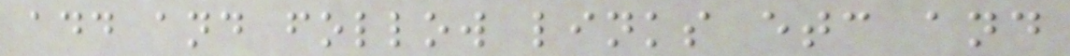add and follow links etc and
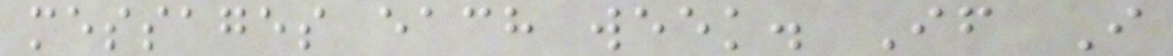messages each week. If I
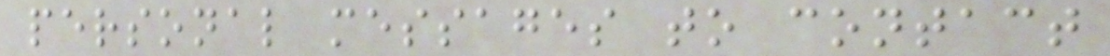personal messages to contact
